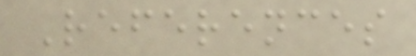References
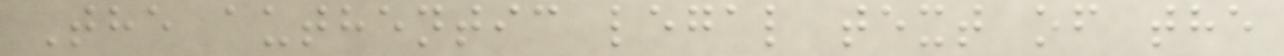The authentic legal text of the
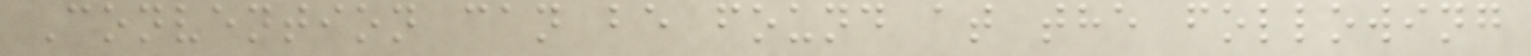Convention can be found at the following
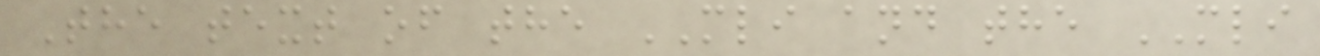The text of the MLI and the MLI
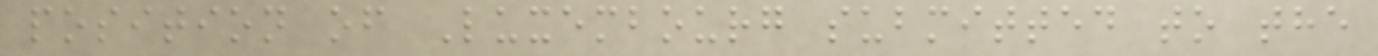position of Luxembourg submitted to the
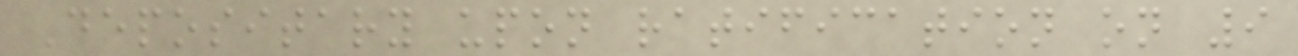Depositary upon ratification on 9
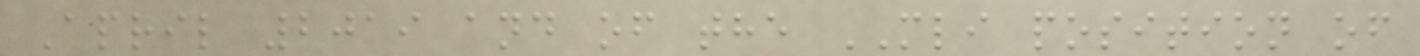April 2019 and of the MLI position of
